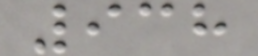938
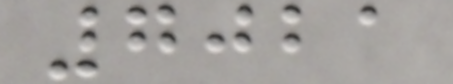7021
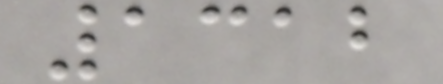1312
